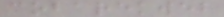cobarekweb
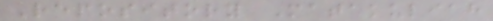Repository Matakuliah
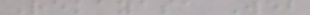Rekayasa Web
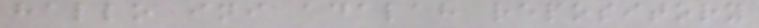hallo ini adalah repository
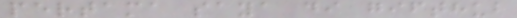pertama saya di gifthub
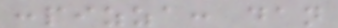:pizza: dan
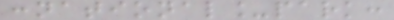:national_park:
